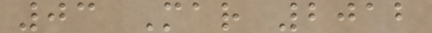03 Mar 2012
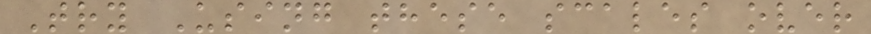Try Using these scales over
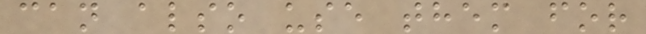can also use them for
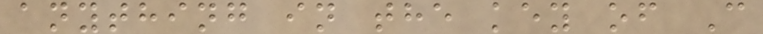anything in the key of C
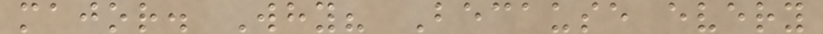major. Why? Because every
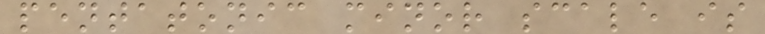pentatonic minor scale is
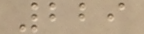229
